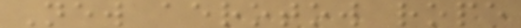New aerotow rope
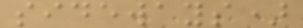sideways)
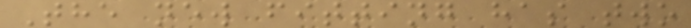The new fitting has two
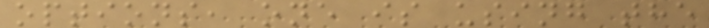options, one is using the
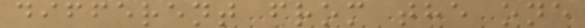different from the one
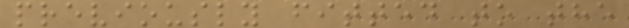previously fitted to the
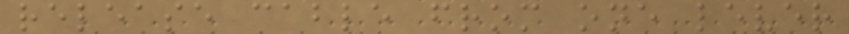release cable from one lever
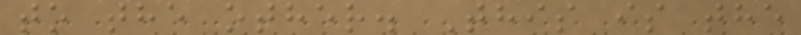to the other. This is the
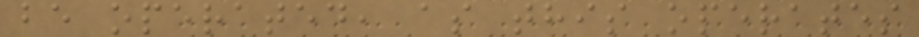be operated, as this operates
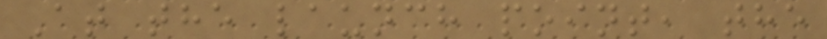At the launch point, the
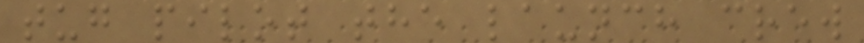tug pilot the launch crew
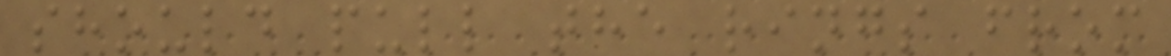should pull the rings from
